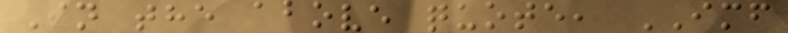In the above quote, IMF
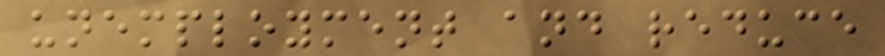unemployment and reduce
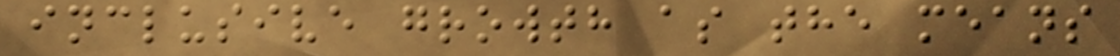inclusive growth as the means
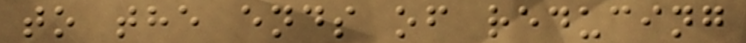to the ends of reducing
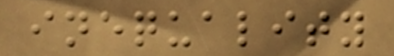inequality
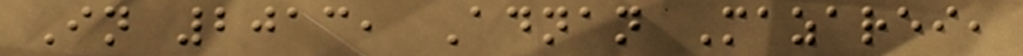In 2013, Adnan Mazarei,
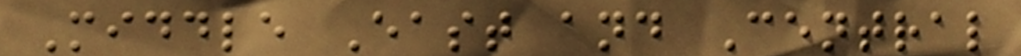Middle East and Central
